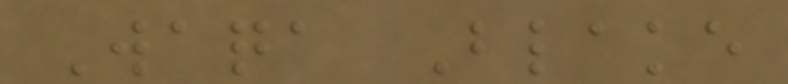Waqa Blake
